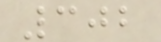302
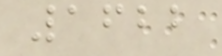1622
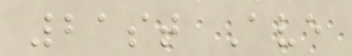21st Ave
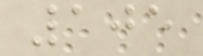105
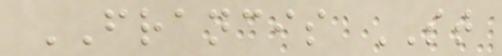FRANCIS ST
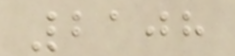2108
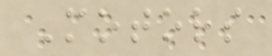Motors
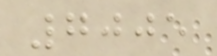7005
